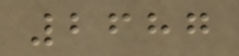2687
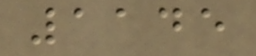1145
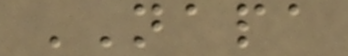NAPA
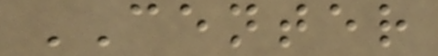CENTER
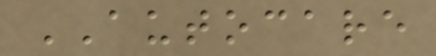AUTOCARE
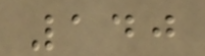140
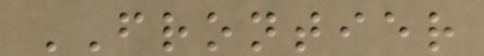FRONTIER
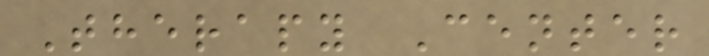Therapy Center
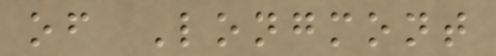of Longmont
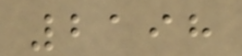2198
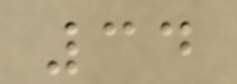34
